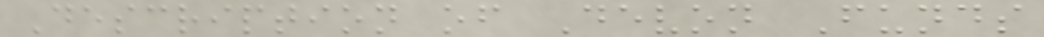Description of Devon Funds
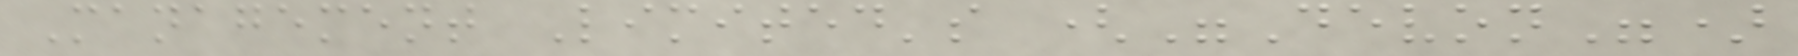Management Limited's ("Devon")
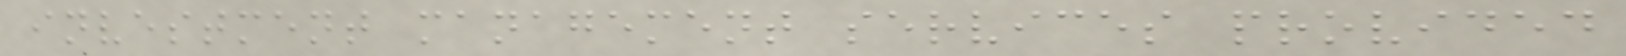investment management services provided
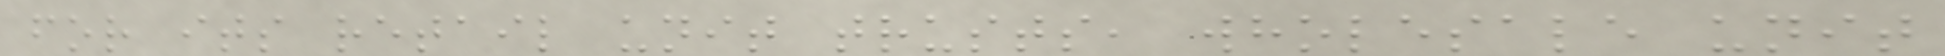for its retail unit trusts, wholesale unit
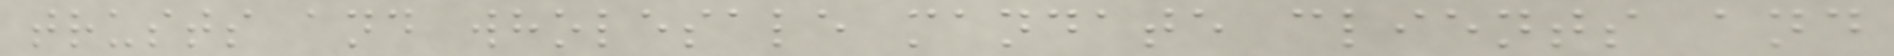trusts and wholesale mandate clients and
